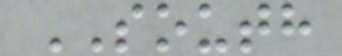SOUTH
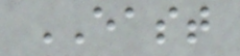EAST
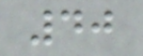40
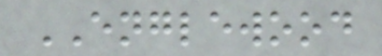ENGLEWOOD
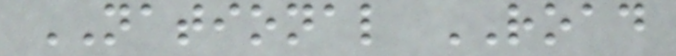NATIONAL ROAD
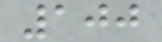100
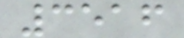3516
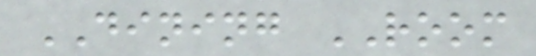DINING ROOM
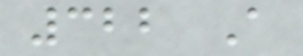322 A
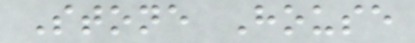Stone House
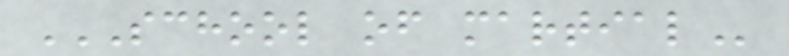SCHOOL OF MARTIAL
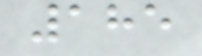185
